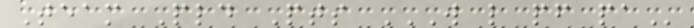Team Pld Pts W L PF PA
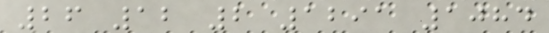26 12 2 1291 1084
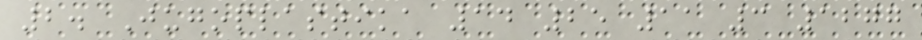2. Jugoplastika 14 25 11 3 1277
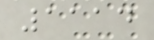1114
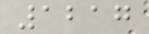1217
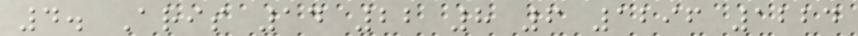4. Aris 14 22 8 6 1296 1224
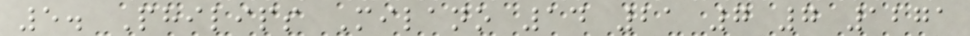5. Philips Milano 14 21 7 7 1271
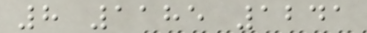8 1185 1241
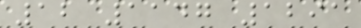12 1147 1291
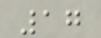17
